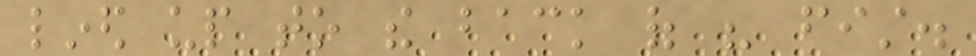lined up to the back of his fist.
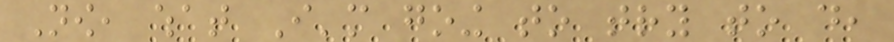Now, what I'm going to try to do,
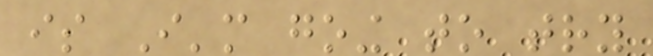is I'm going to try
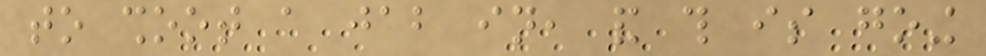to shoot a jab in, and this is going
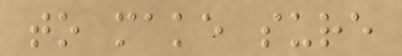to make sure
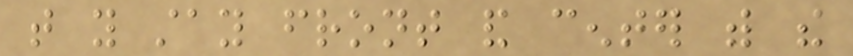that you stay front and center with the
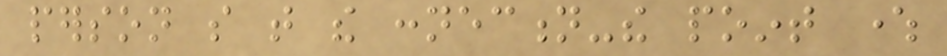person so that the connection-the point where
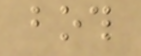both
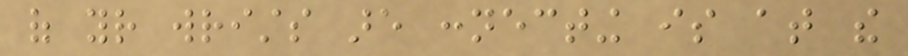of your wrists are connecting is at the
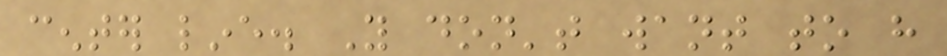center line. You don't want to have
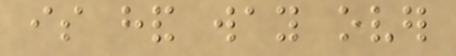is hand way over
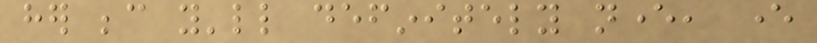her because you'll definitely never, ever
